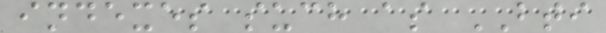indexes such as BTI
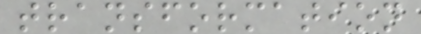transformation
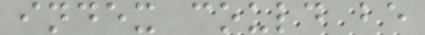index could be
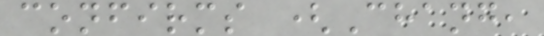confirms (Chang,
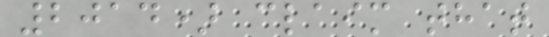2014) claim that
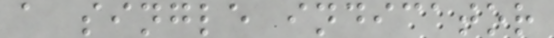a single indicator
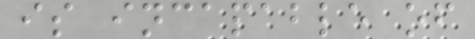is incapable of
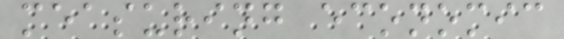measuring economic
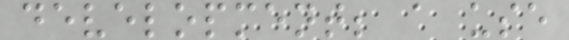development; a use
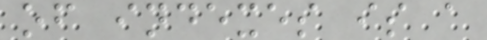of indexes is a
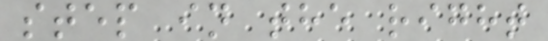step in the right
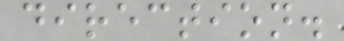direction.
